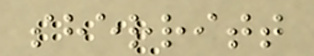sherritt
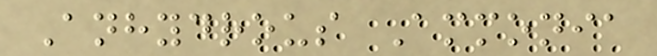Anhydrous Ammonia
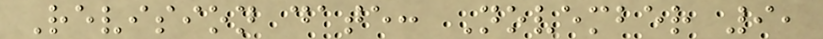Revision date: November 9,
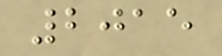2015
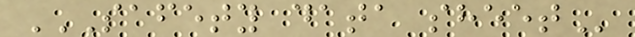SAFETY DATA SHEET
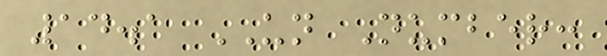14.1 UN Number:
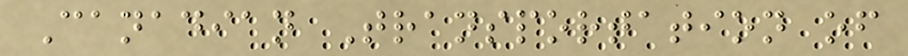Canadian Transportation of
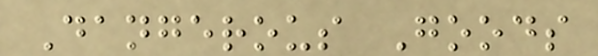Dangerous Goods
